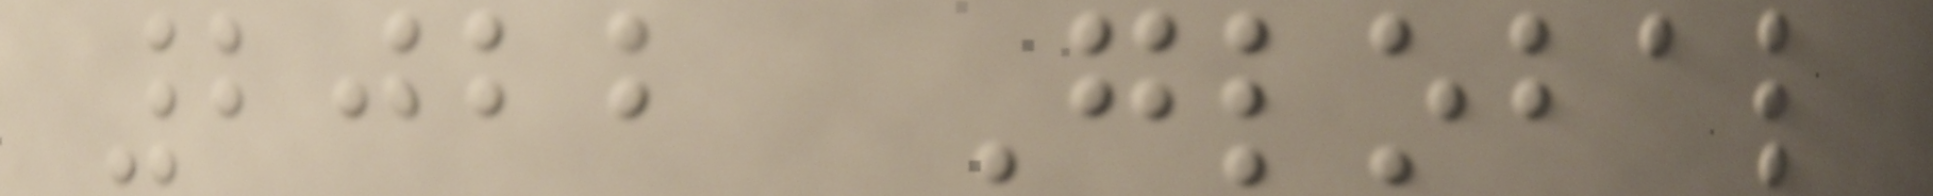2022 Global
